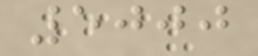5000
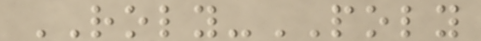ROLY-POLY
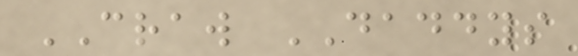CRAW DADDYS
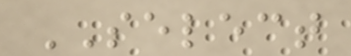SELECT
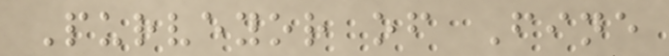Purveyor of Fine
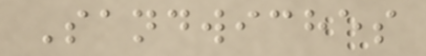Sandwiches
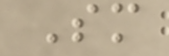Sm
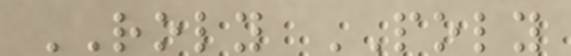ROLY POLY
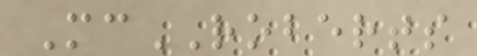McROBERTS
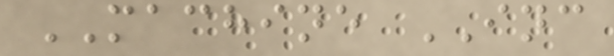MACHINE INC
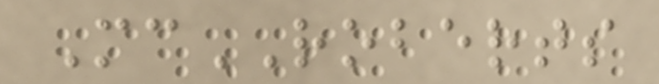McROBERTS
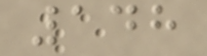148
